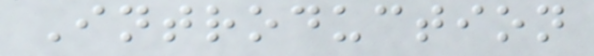Introduction
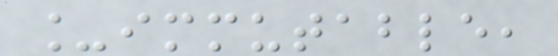_immutable,
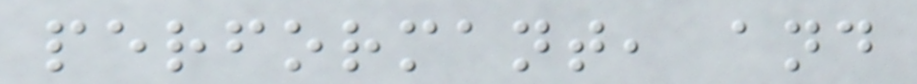performant, and
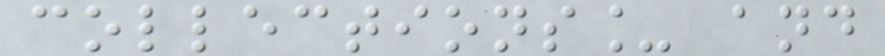collections_ and
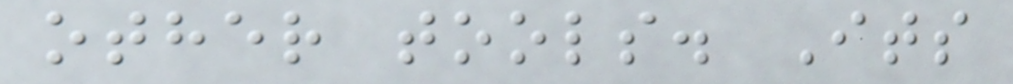other tools. Its
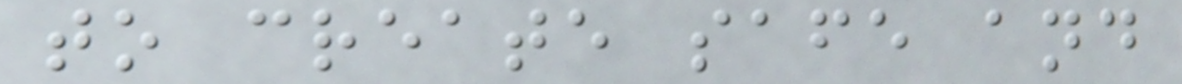to create safe and
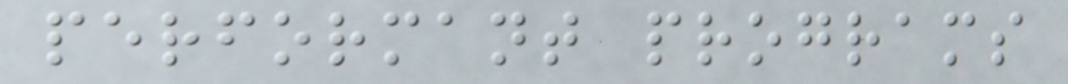performant programs
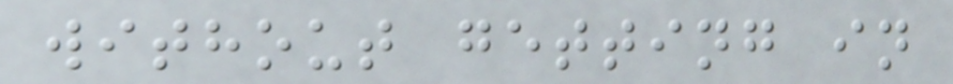without getting in
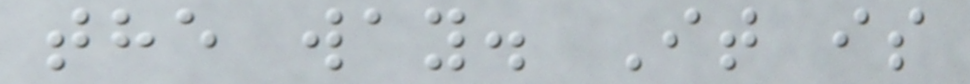the way. It is
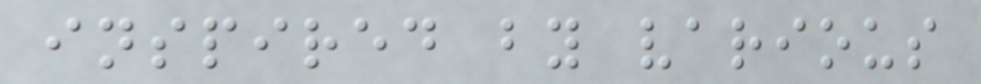inspired by various
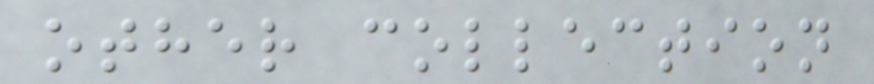other collection
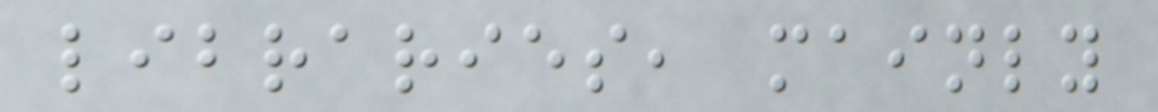libraries, mainly
